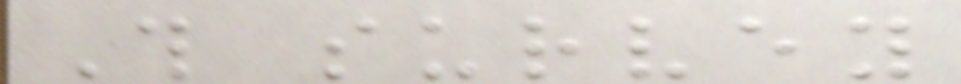This survey
